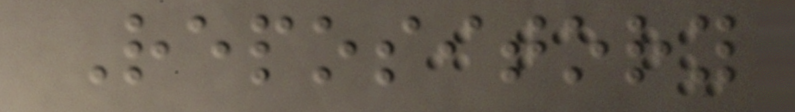Repository
